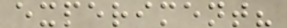experiment?
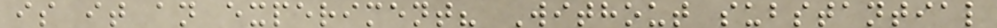is it an experiment? Without substantial
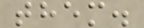them.
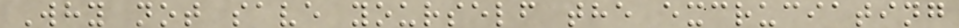Why not save yourself the excruciating
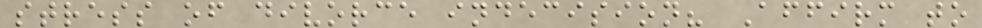stress of divorce indecision? Affirm to
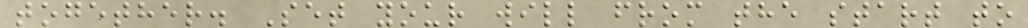together. Set your will from the start to
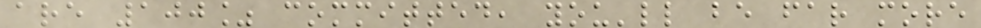are 100% committed, you'll be far more
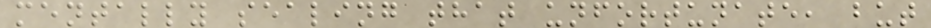mentally sealing that unfortunate, but
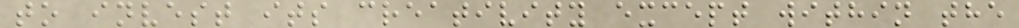to invest its creativity except within the
